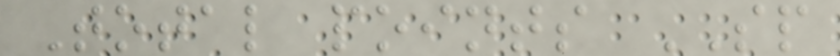Total points SP
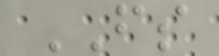FS
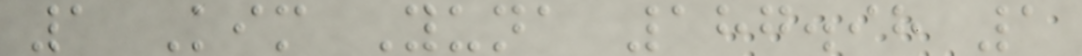1 Kim Yuna 187.98 1
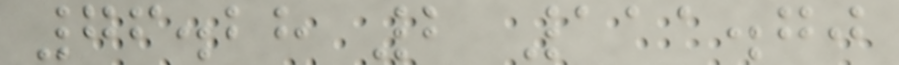76.28 2 111.70
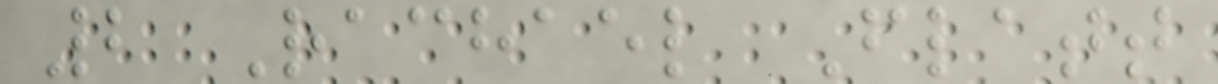2 Rachael Flatt
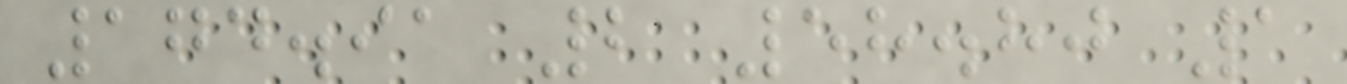174.91 2 58.80 1
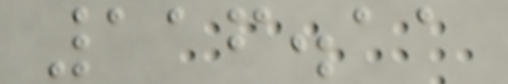116.11
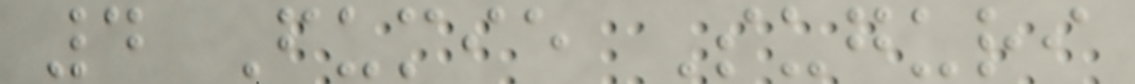4 Fumie Suguri
